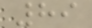89
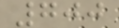700
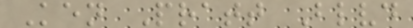Ken Pratt Blvd
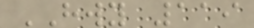HWY 119
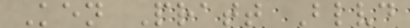Ken Pratt Blvd
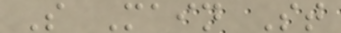S Main St
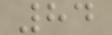84
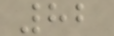82
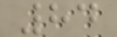84
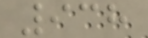938
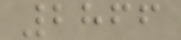2866
